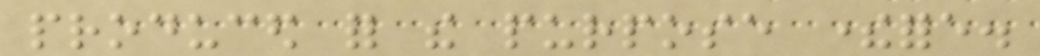produced for the purpose therefore.
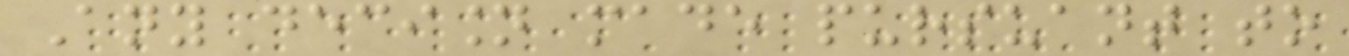Any decision made pursuant to
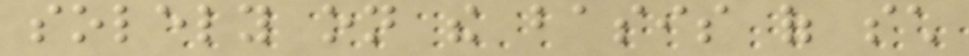solely on the basis of such
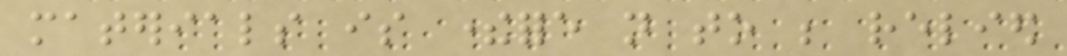materials is therefore not to be relied
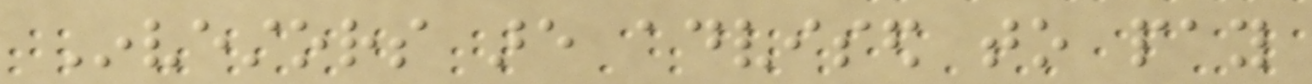Investors are advised to pay
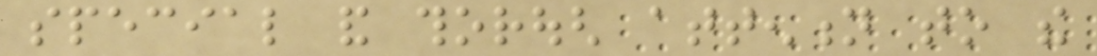special and thorough attention to the
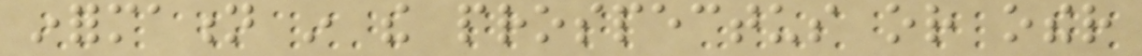information in the prospectus or other
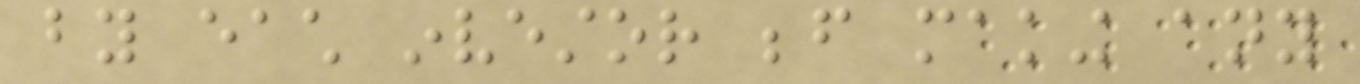by each investor before making any
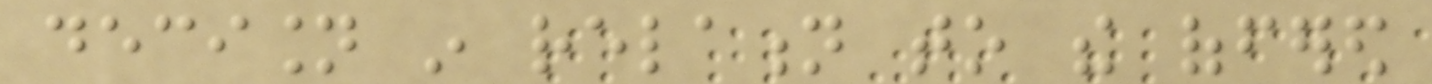decision in relation to the offered
